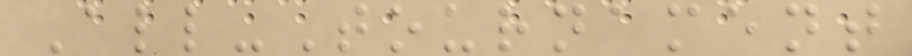All-Tournament
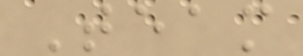Team
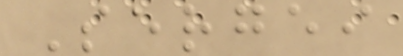Sergei
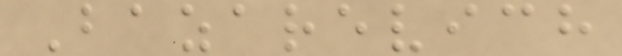Bazarevich
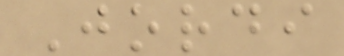Jordi
